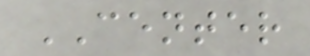CENTER
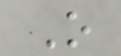O
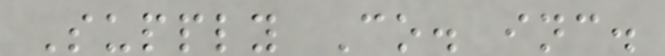Supply Co. inc.
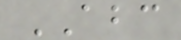ABC
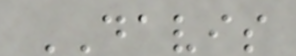DAVIS
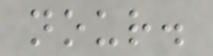nour.
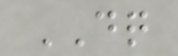DQ
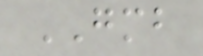GMB
